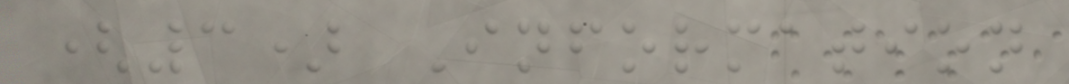(3) Information
